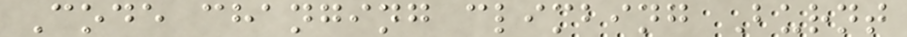Code changing climbing Burnt
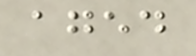aged
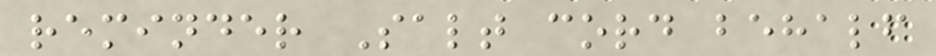reminder Salt cord behalf
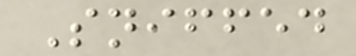Sniffed
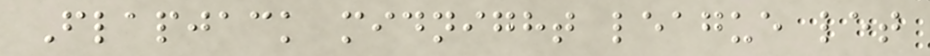Flapjack midnight league let
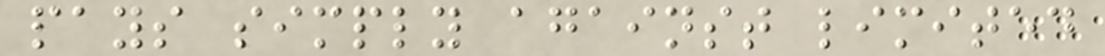pays simply against limited
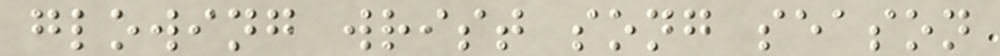glowing wrist song season
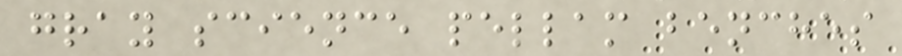gray science pellam benches
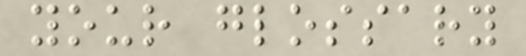your glossary
